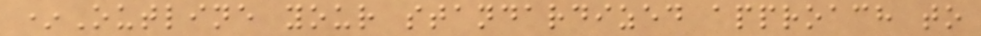*Outline your standardized approach to
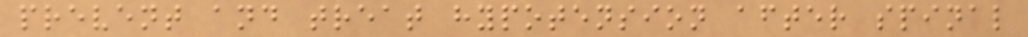prevent and treat hypotension after spinal
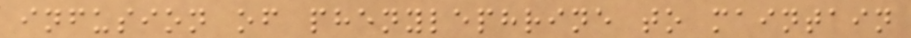infusion of phenylephrine to maintain
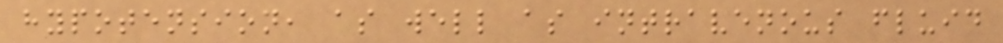hypotension, as well as intravenous fluid
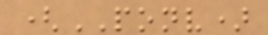(PONV)
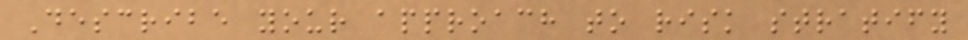Describe your approach to risk stratify
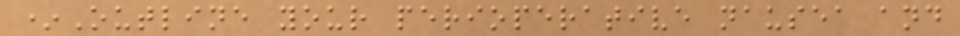*Outline your perioperative nausea and
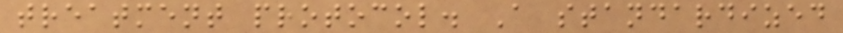treatment protocol. A standardized
